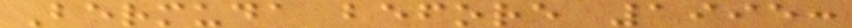Bermuda before 1995:
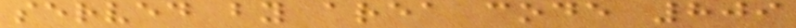served by area code 809
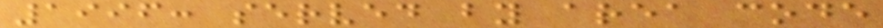1996: served by area code
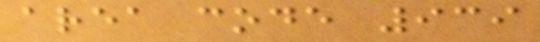area code 939
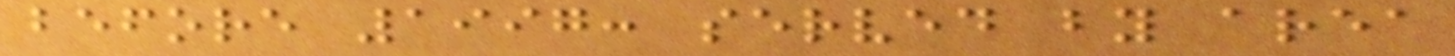before 1997: served by area
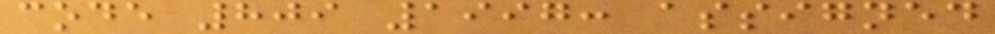code 809 1997: assigned
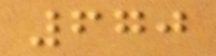670
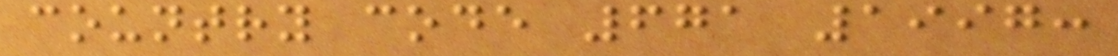country code 671 1997:
